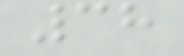38
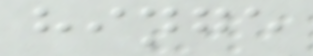hinge
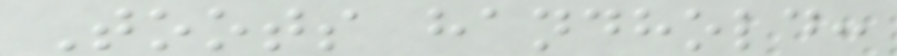Toots handhold:
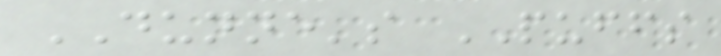DUNNE's PUFFS
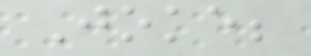Joke;
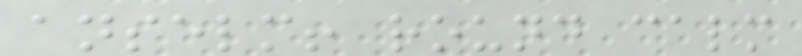anselm! round calm
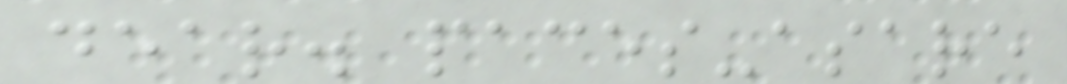dear. paces-asare
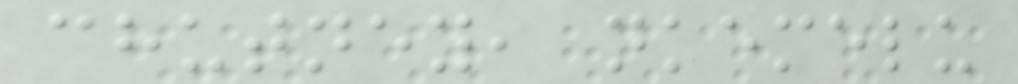chutney, nkemelu
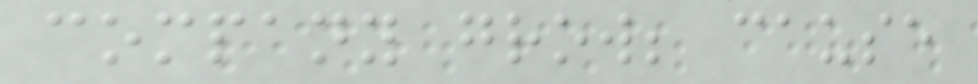company grow; cause
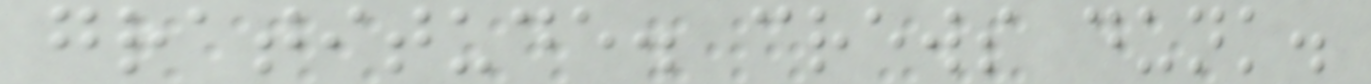gratitude. crews dunk.
